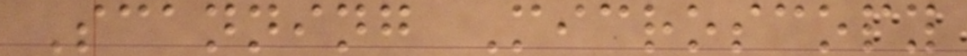Scanning Microscopy
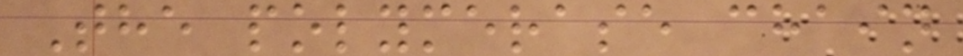The polymerase chain
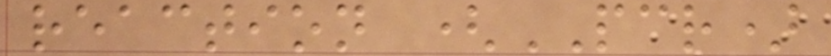reaction (PCR)
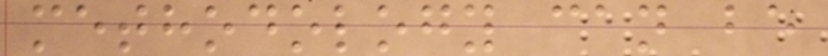methodology can be
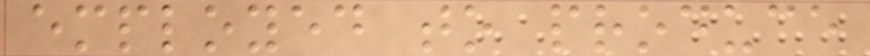employed to produce
